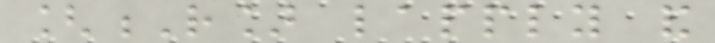[R] lapply and
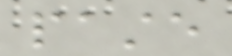paste
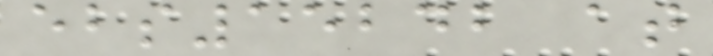ebs15242 at
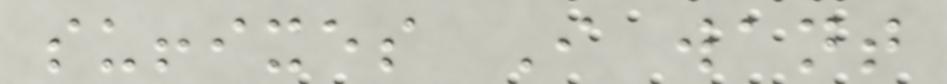suffixes I want
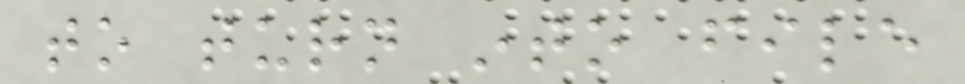to turn into file
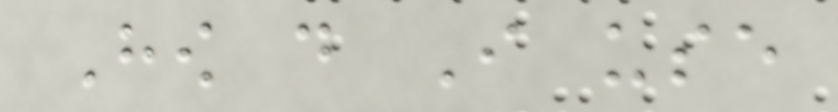How do I use
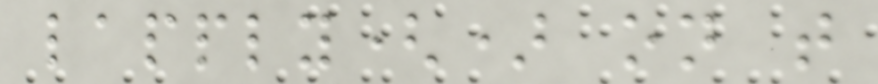lapply() on that
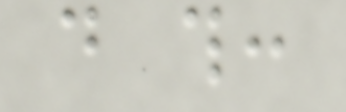do this:
